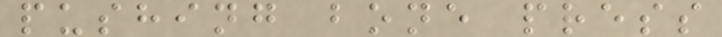pushing bone press
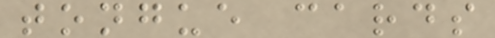tongue cards
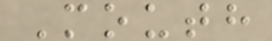Mouth
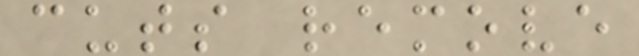cuts remove
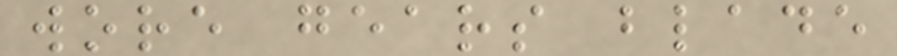wore gears blade
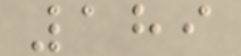189
